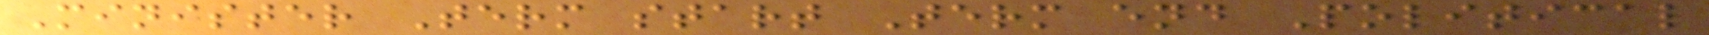Minister Term start Term end Political
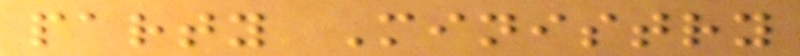party Ministry
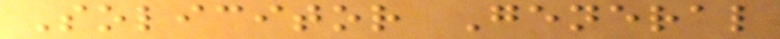Solicitor General
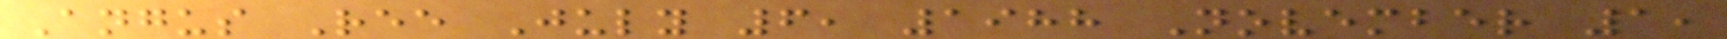Angus Ree July 6, 1988 November 1,
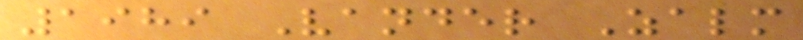1989 Vander Zalm
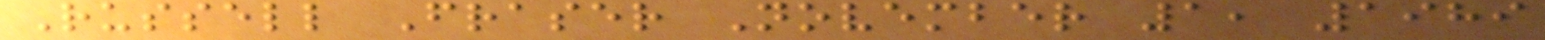Russell Fraser November 1, 1989
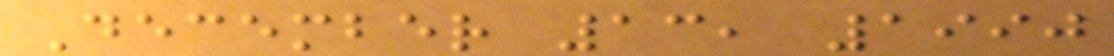December 13, 1990
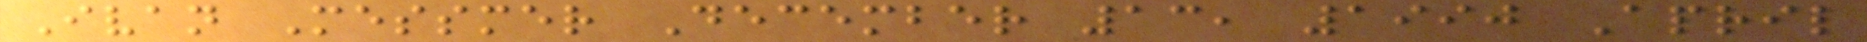Ivan Messmer December 13, 1990 April
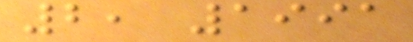2, 1991
